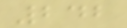242
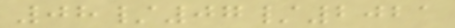08/07/2021
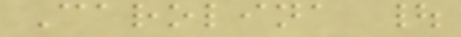Carolina |
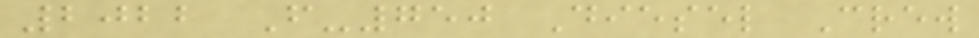2022 F-750 Diesel Crew
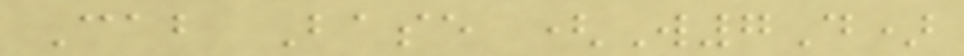Cab Base (W7D)
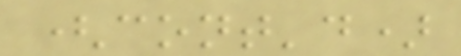(cont'd)
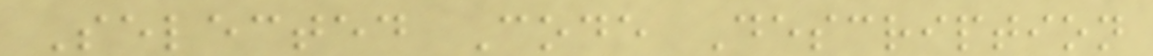Selected Code Description
